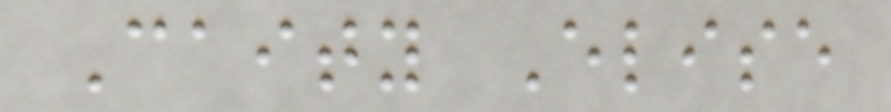Caity Elise
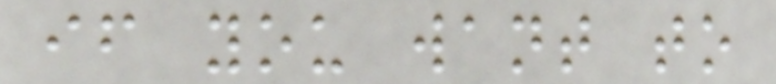if you want to
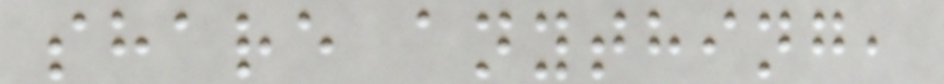share anything,
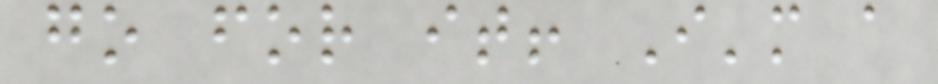go for it! I'm a
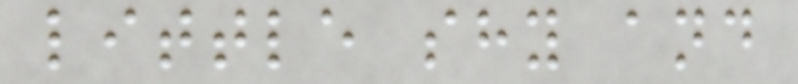little shy and
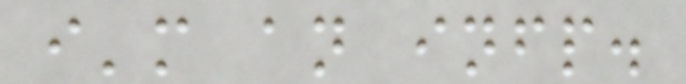i'm an infp.
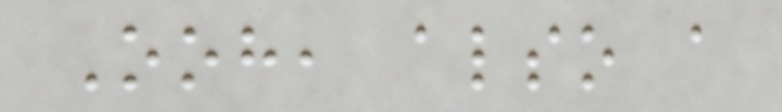Ooh, also a
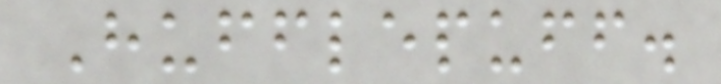Hufflepuff.
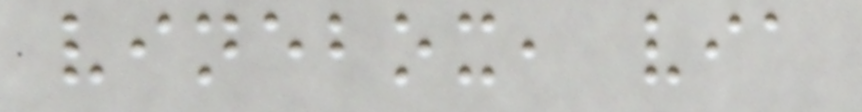vinebox, via
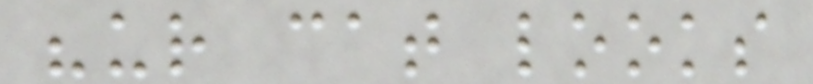"ur cat looks
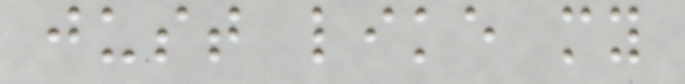just like my
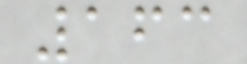163
